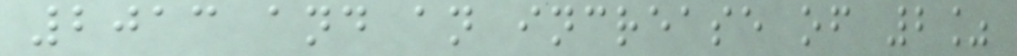2013 and an increase of 2%
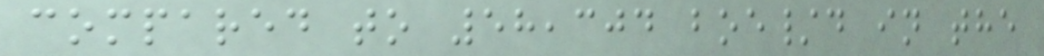compared to 58,304 boe/d in the
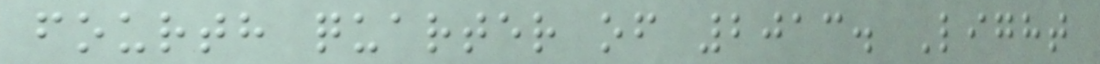fourth quarter of 2013. Light
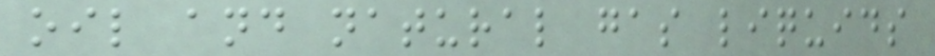oil and natural gas liquids
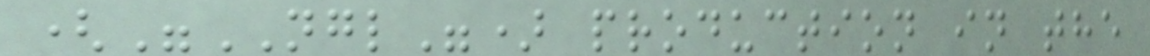("NGL") production in the
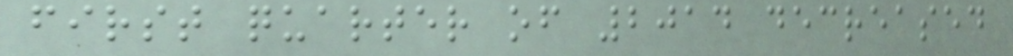first quarter of 2014 decreased
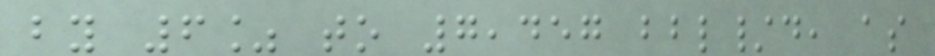by 6% to 7,457 bbl/d, as
